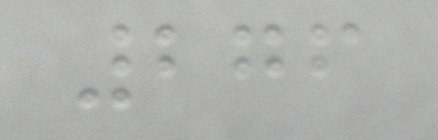276
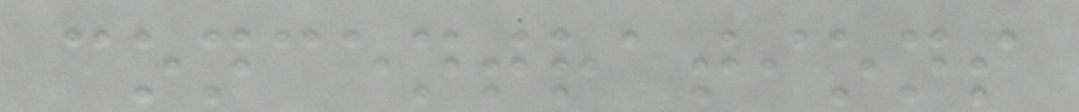concentrations
